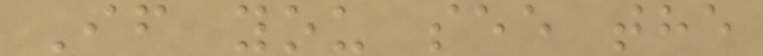If you see the
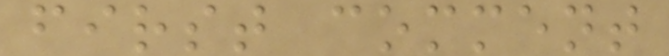first comment
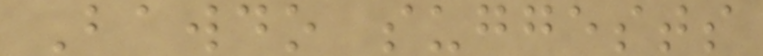Bawdo suggests
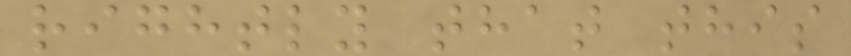rightly that this
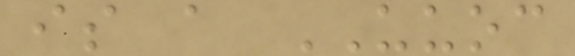is a UUOC
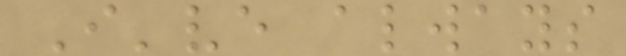I've always
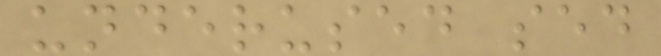underused sed
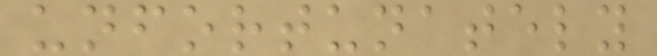unfortunately
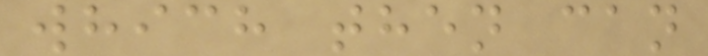which then can
